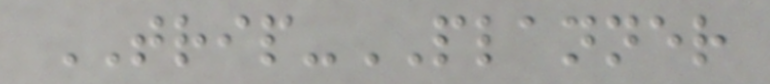TRIP-PLANNER
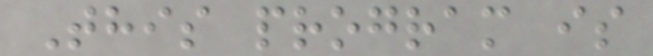This program is
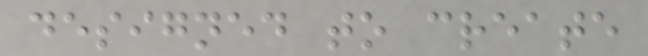designed to create
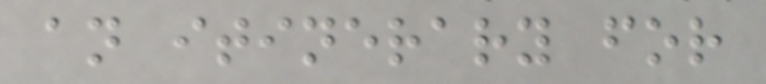an itinerary for
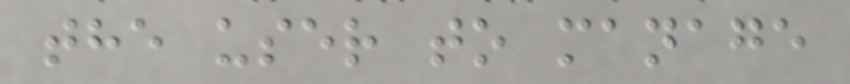the user to manage
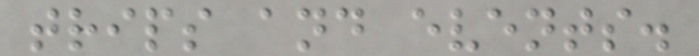trips and events.
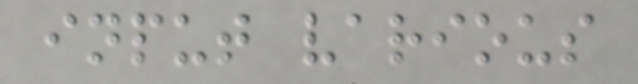input various
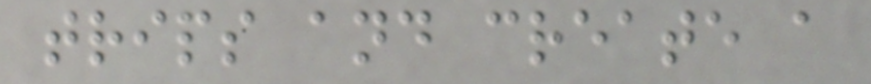trips and create a
